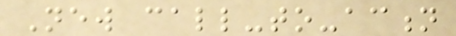New call-to-action
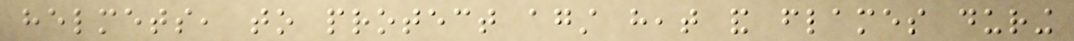helmets, to protect against heat and flames during
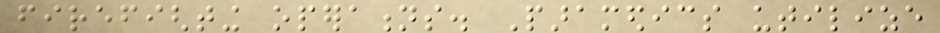firefighting operations. Paramedics utilize
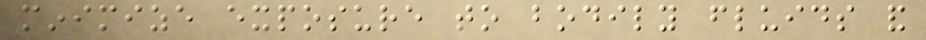minimize exposure to bodily fluids and
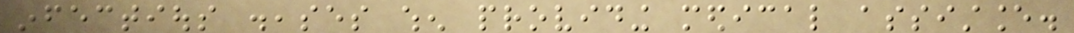infectious diseases when providing medical assistance.
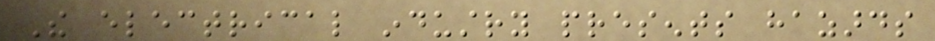The electrical industry presents hazards
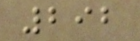292
